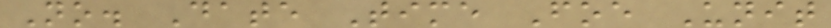No. Date Time Foe Unit
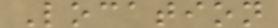Location
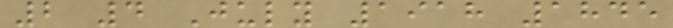2 4 July 1918 1845
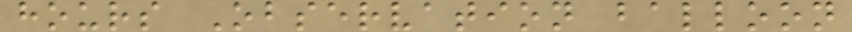hours Observation balloon
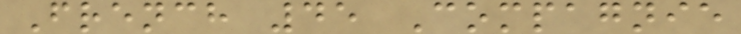French 45 Compagnie
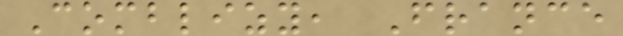Comblizy, France
